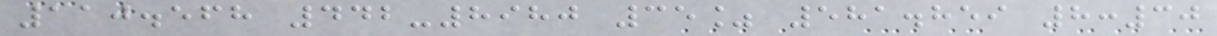110.568 442-8980 35% 581.859 8:30
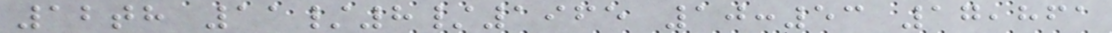12th 11/8/1965 10:53 17,861
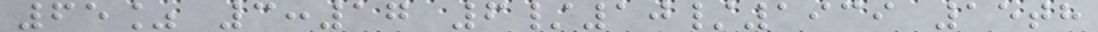65% 3:17 6/10/1939 15th
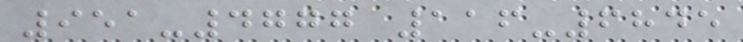951-4777 116-6845
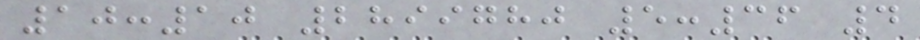10:10 2899780 5:36 4
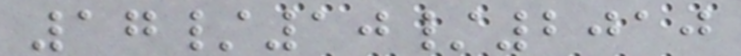17/10/2010
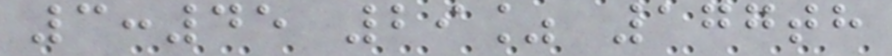3:45 29% 177th
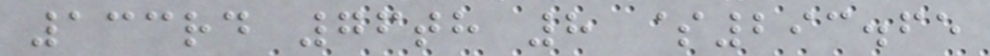133rd 76th 8 $293.65
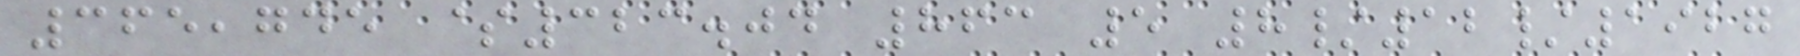365,745 $323.04 863 5 8/12/1927
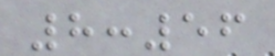8:56
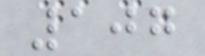107
